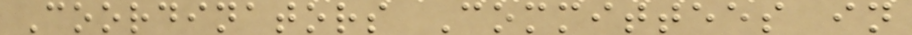Coordinators Committees in
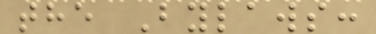the Bylaws:
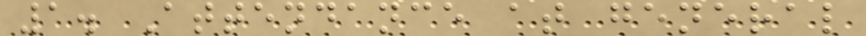1. Attendance at general
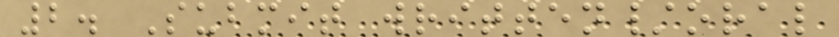2. Submit written/oral
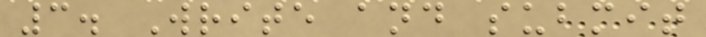3. Write and submit
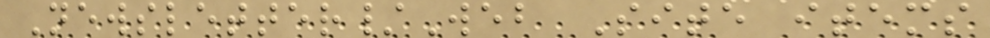Newsletter/Web Site items
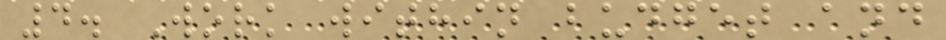4. Work within budget and
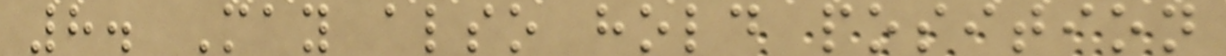8. May also hold position
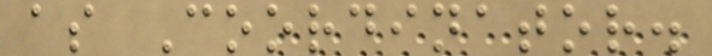as Coordinator.
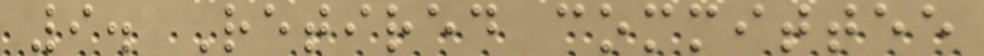9. Retired committee
